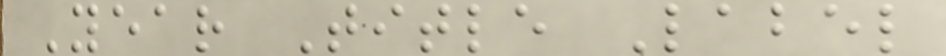Year Title Label
